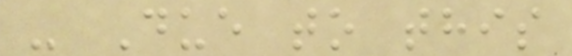- Due to this
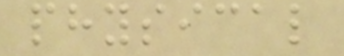physical
